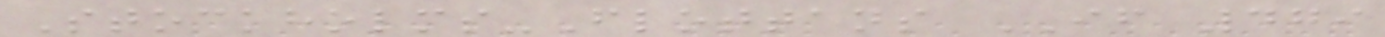Stockholms-Flottans IF 479
